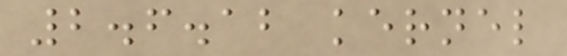2.6.12 kernel
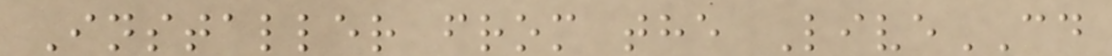Installer from the LiveCD
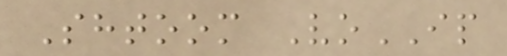Shtoom VoIP
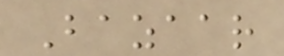Bazaar
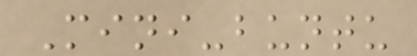Mini-buntu
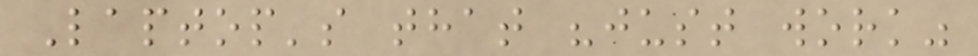Laptop's that "just work"
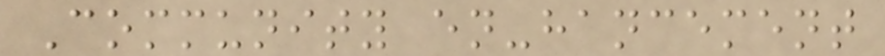Community en-hancement
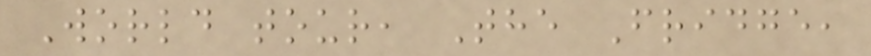World tour, The Fridge,
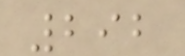292
